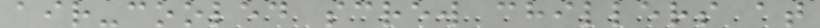air-cooled screw chillers at
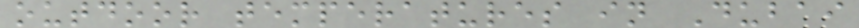outdoor temperatures in Dubai
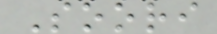Soori
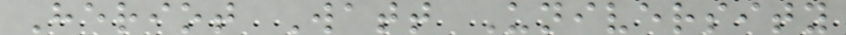Heriot Watt University
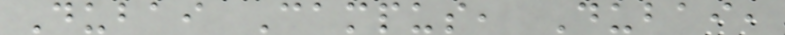Dubai Campus, Dubai,
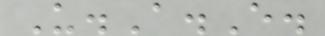U.A.E.
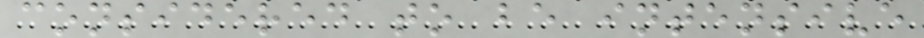considered to be intensive
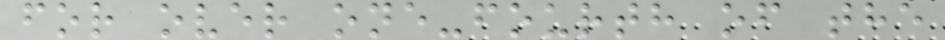for over one-fourth of the
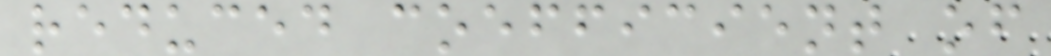reduced coefficient of
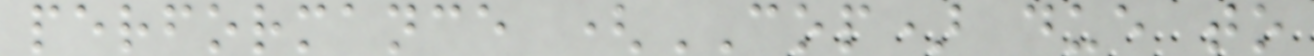performance (COP) due to
